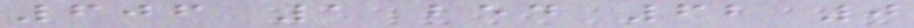606 1 bed 62 0
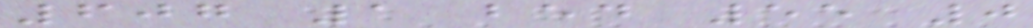607 1 bed 55 0
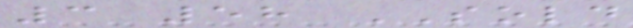3 58 SOLD
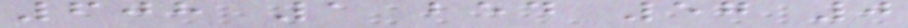608 1 bed 57 0
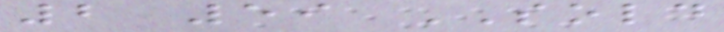2 59 SOLD
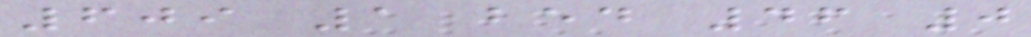609 1 bed 46 0
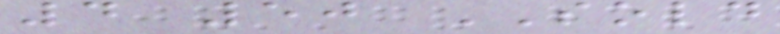4 50 SOLD
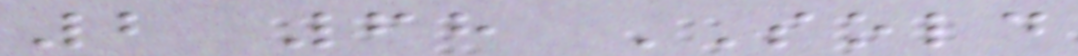2 68 SOLD
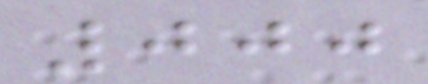000
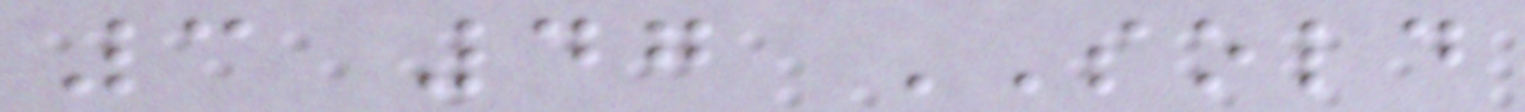3 47 SOLD
